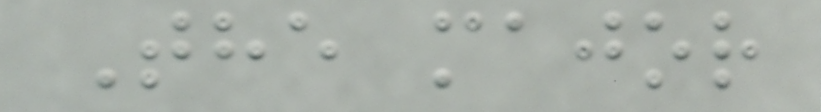The major
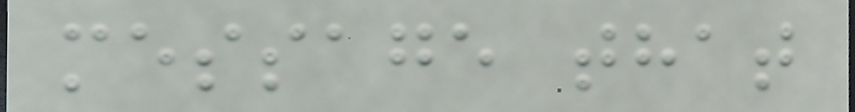message that
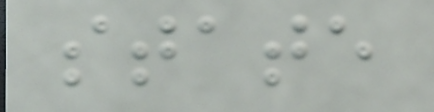state
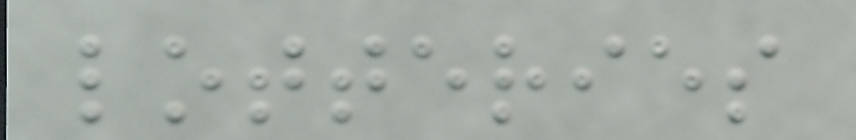lotteries
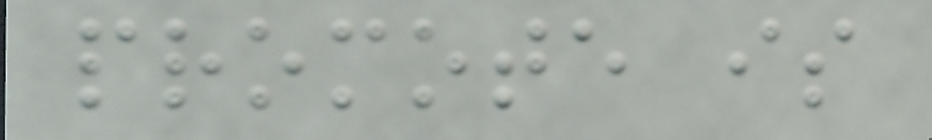promote is
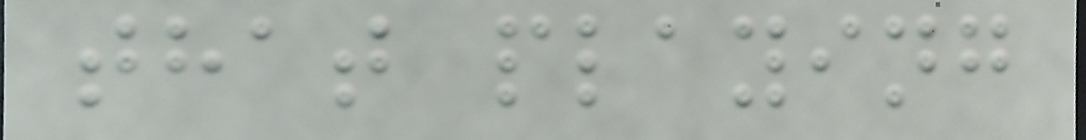that playing
